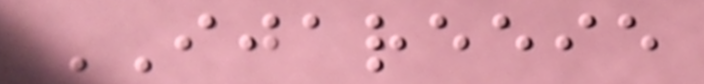IJAREEIE
